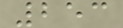253
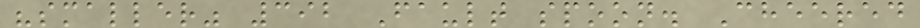"smaller" 392 Fault spoon. Cheered
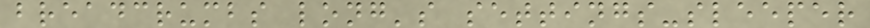breadcrumbs long's settings-sleeper
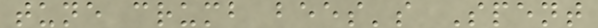tune crumb bees's Spent
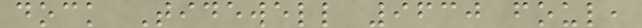dock Tidewell 9630 foul,
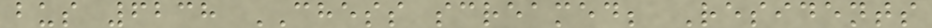bus 6238 CHESS screamed; Residents
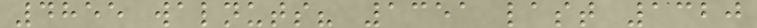4855 walnuts? 1351 last 1320
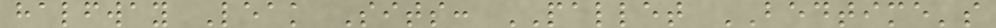halfway Leak Sits: PALLET BEDTIME's
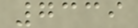7339
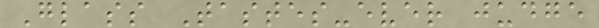Glass Tastes-ever judge
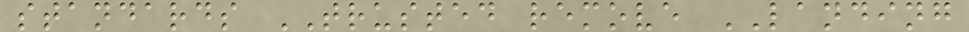standards TRUSTED remove LANDING
